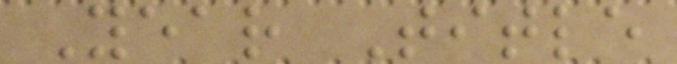Year Title
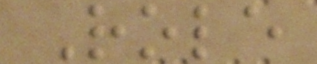Role
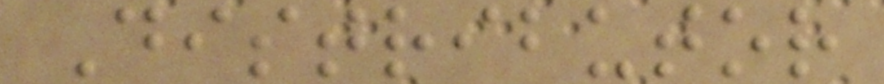Distributor
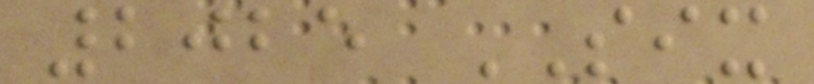2025 SIX
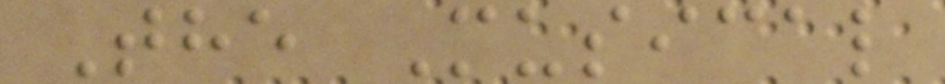The Musical
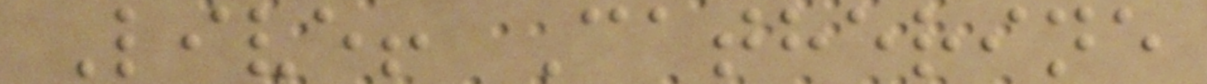Live! Catherine
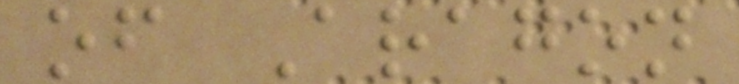of Aragon
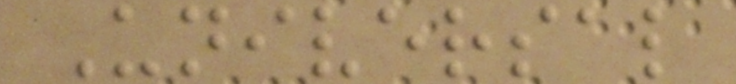Universal
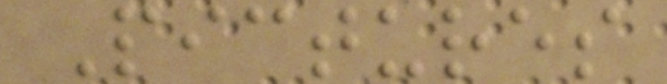Pictures
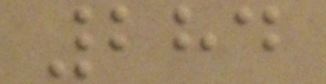284
